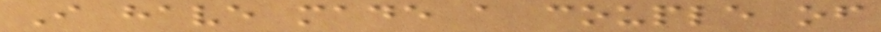I have made a couple of
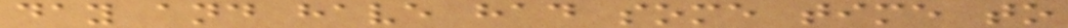day and have had some time to
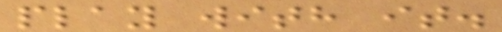play with it.
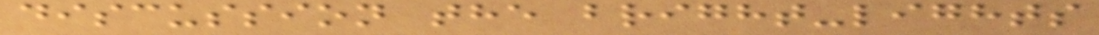discussion the bright-lights
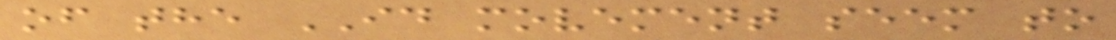of the ID movement seem to
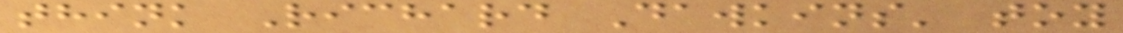think Richard Dawkins' toy
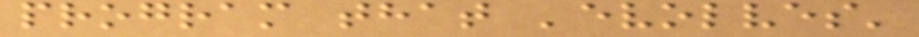program that 'evolves'
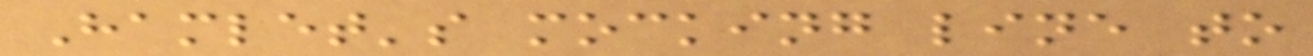Hamlet's mocking line to
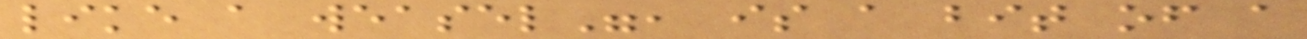like a weasel", is a bit of a
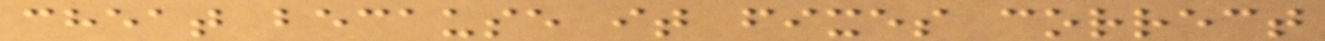cheat because it fixes correct
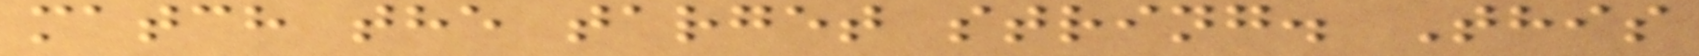match the target string. This
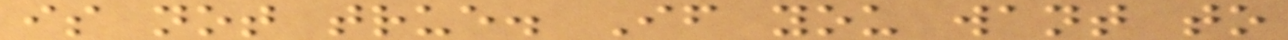is not true. If you want to
